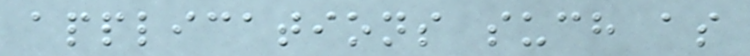applications such as
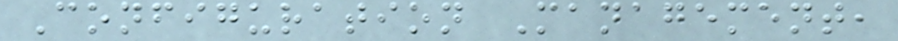Configuration Management,
